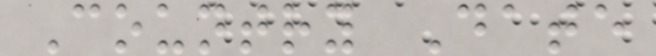Country Date
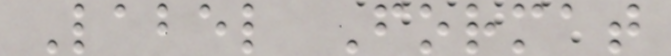Label Format
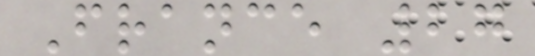France 27
